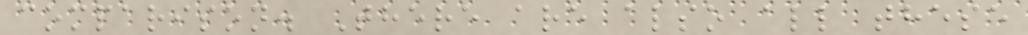comparison. There are also all these
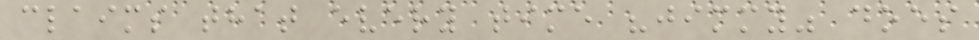claims that every time "jimmy" does
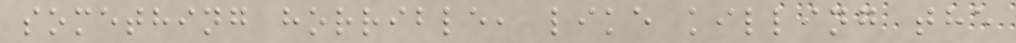something horrible, like killing the
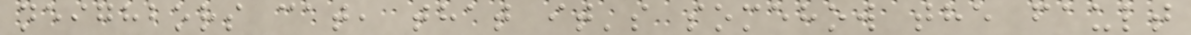neighbors cat, that it's somehow the fault
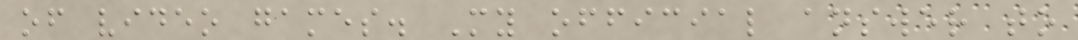of video games. My official answer to
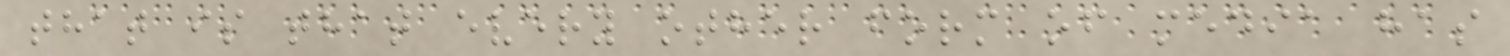that is that every other form of media has
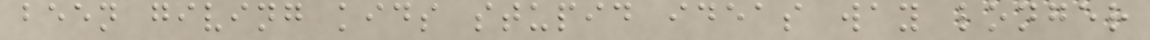been giving kids stupid ideas way longer
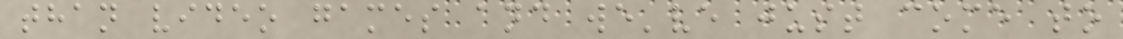than video games and we've just come to
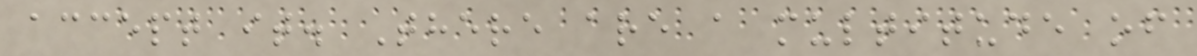accept it. There are a multitude of
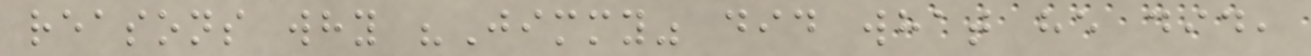reasons why "Jimmy" did what he did,
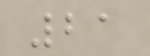21
